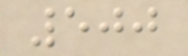500
